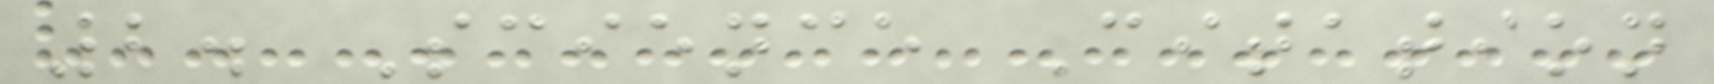2. Science Citation
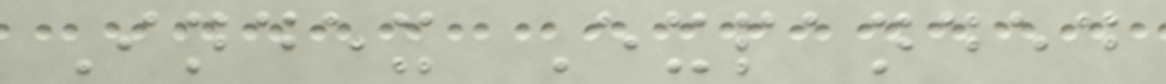Index Expanded
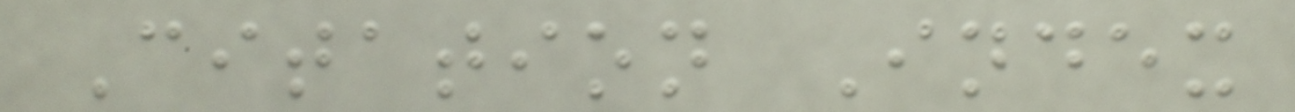Citation Index
